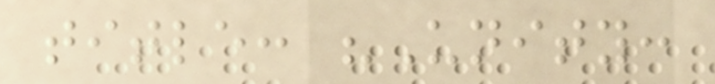title: "Unity:
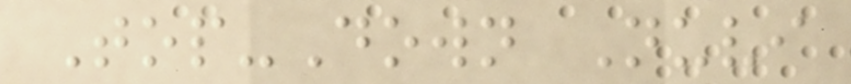Top-Down Nuvi
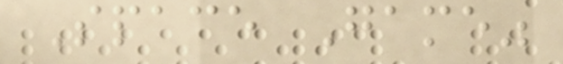Space Game"
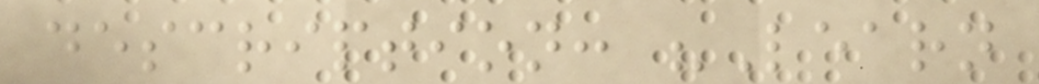description: "Learn
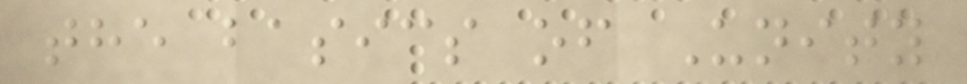the basics of Unity
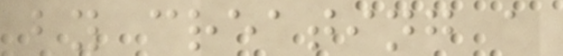by creating a
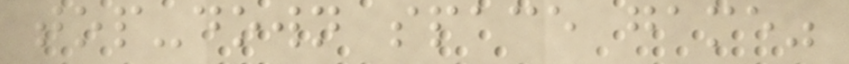top-down space game"
